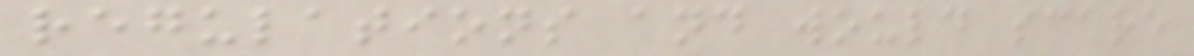regulations and would scare
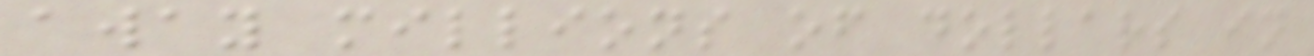away millions of dollars in
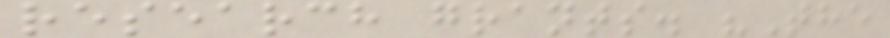research grants. "The
